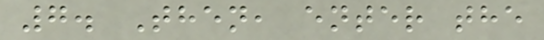7. Then, enter the
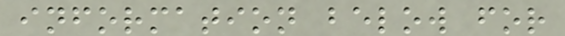information below for
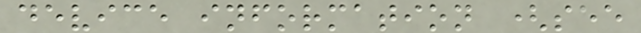device information (see
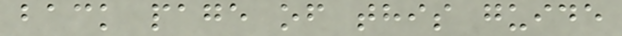back page of this guide
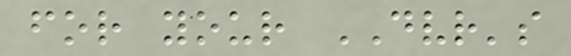for your DVR's
